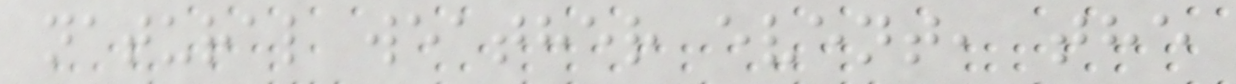natural weather event, the
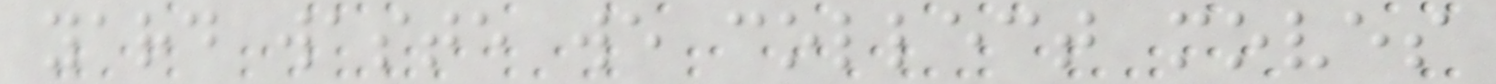yard waste we collect moves
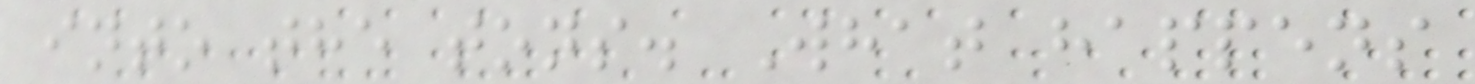into the tons. What happens
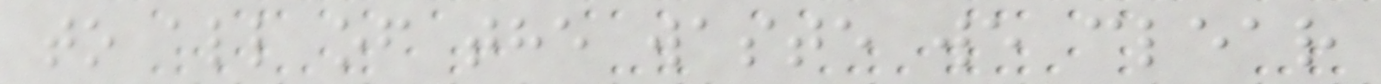to all of the waste we clear
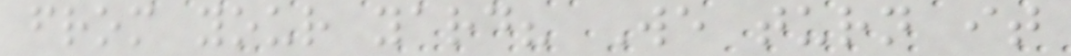from your yard? We turn it
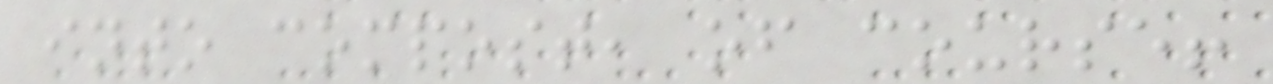into compost, of course!
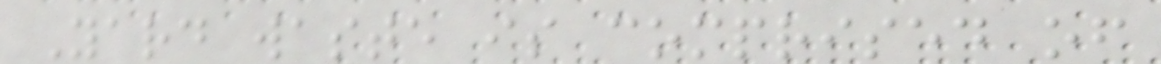Yard waste is comprised of
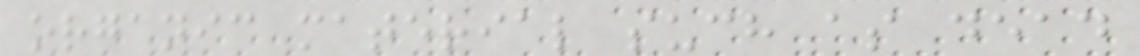organic material such as dead
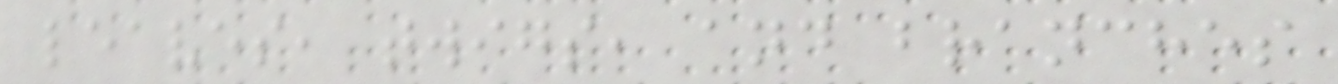leaves, twigs, and branches
